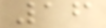16
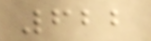622
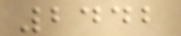2442
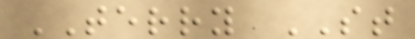TERRY ST
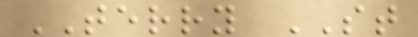TERRY ST
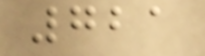721
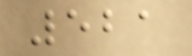521
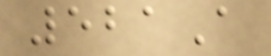521A
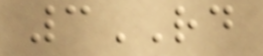3RD
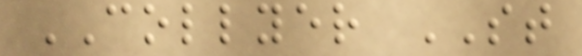COLLYER ST
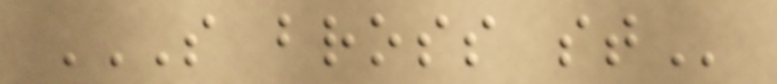S BROSS ST
